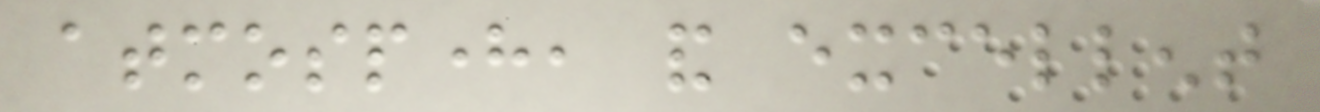atmosphere, and excellent
